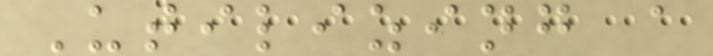Utilizing a
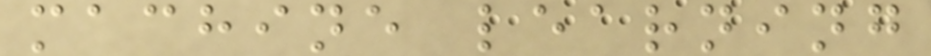machine learning
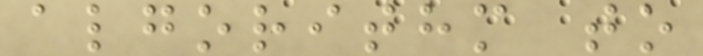algorithm to
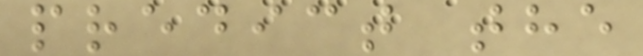predict the
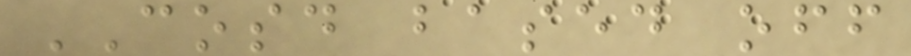COSD based off
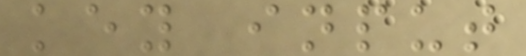key input
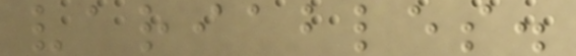variables.
